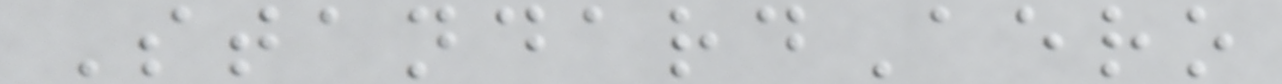StandardAero
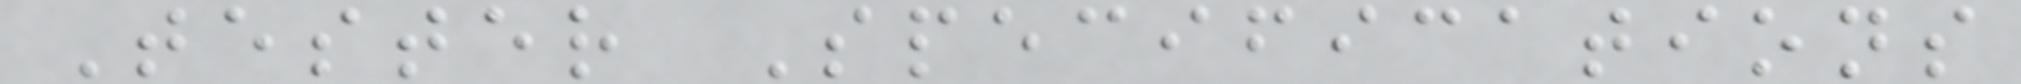Tester Specifications
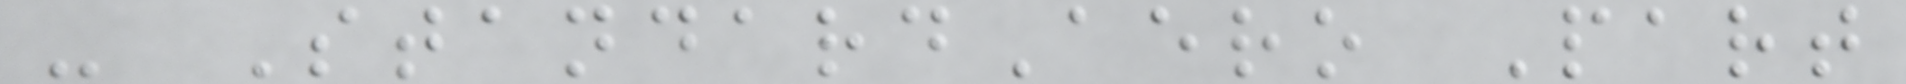- StandardAero Part
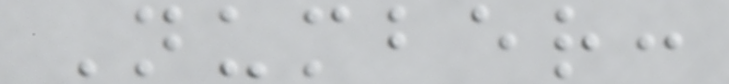Number:
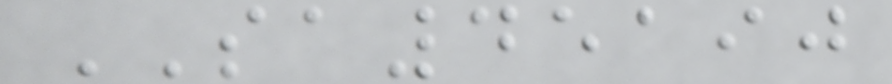SA45190
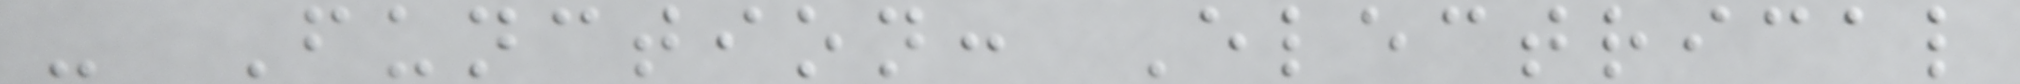- Function: Electrical
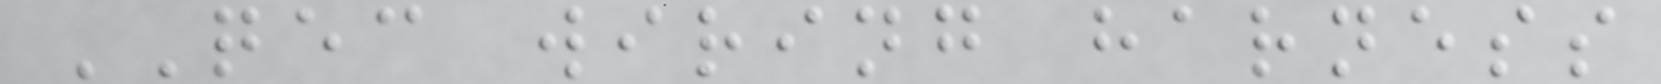QEC wiring harness
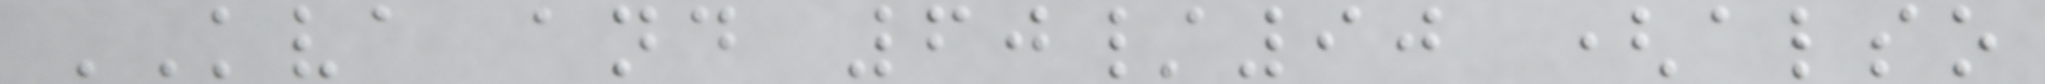KVA and 60/90 (also
